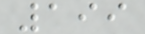199
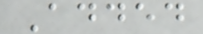Added
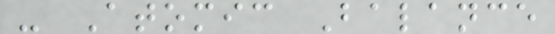- Atomic Balance
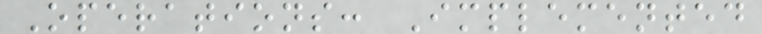Operations: Implemented
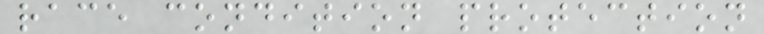race condition protection
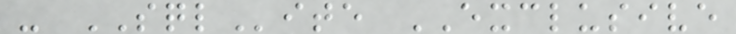- SQLite EXCLUSIVE
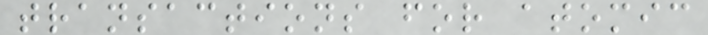transactions for atomic
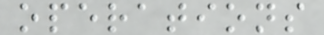operations
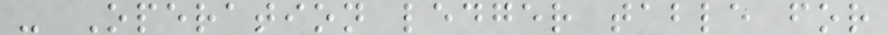- Operation ledger table for
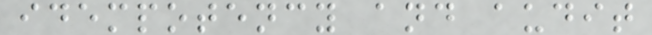idempotency and audit
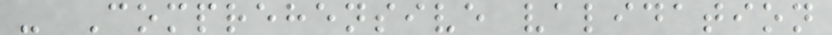- Comprehensive validation
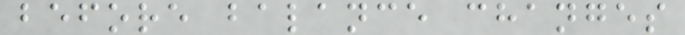before balance changes
